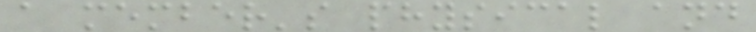a member's physical and
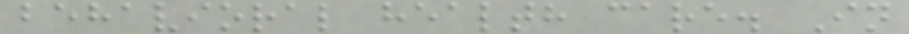behavioral health care. In
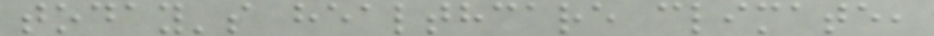today's healthcare climate,
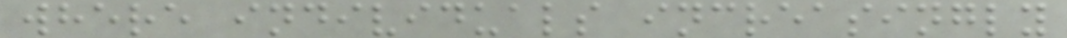where individuals increasingly
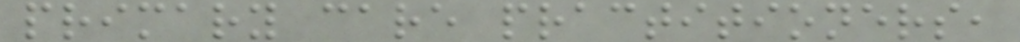primary care practitioners,
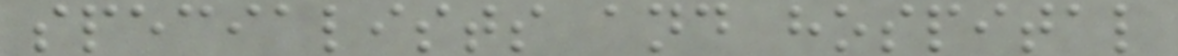specialists and hospital
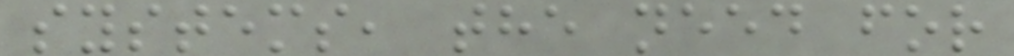systems, the need for
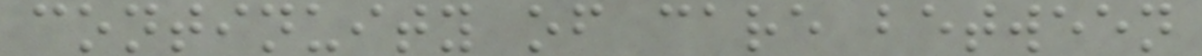continuity of care between
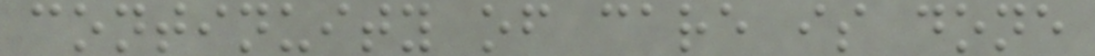continuity of care is done
